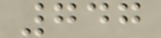747
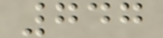747
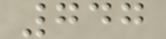747
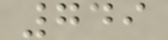749
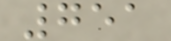751
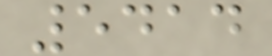5414
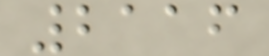2116
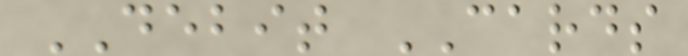DEBIT CARDS
